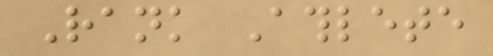Rank Athlete
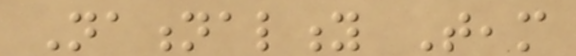Nationality Team
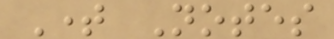Time Notes
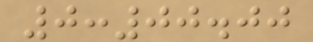0:00.00
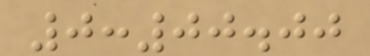0:00.00
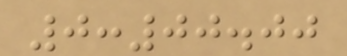0:00.00
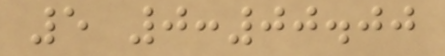5 0:00.00
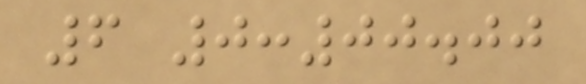6 0:00.00
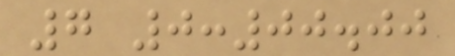7 0:00.00
